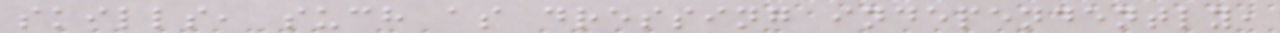skills, such as dressing independently,
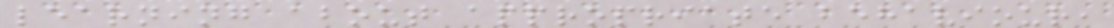learning about appropriate behaviour,
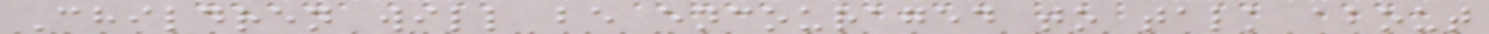Children will be encouraged to talk about
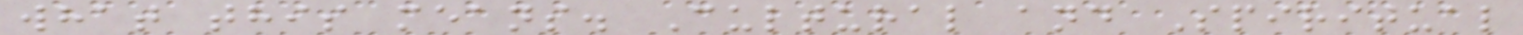what this means. Cultural and Spiritual
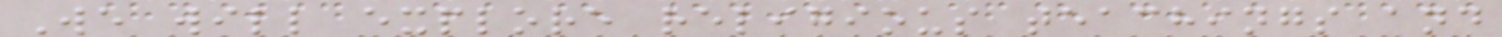We will explore religious teachings and
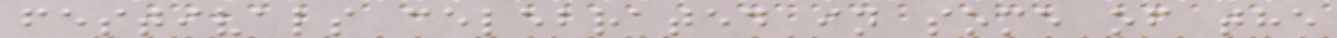festivals celebrated in some of the
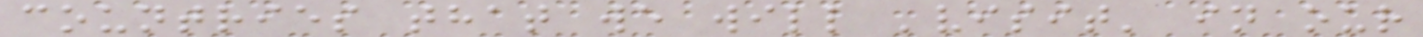countries that we will 'visit' in our
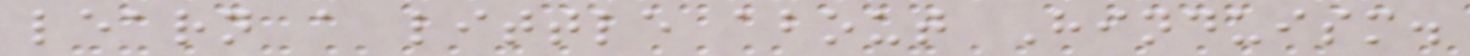learn a little about Hinduism.
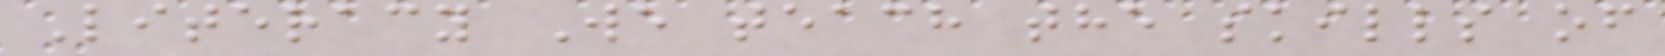Literacy We teach the skills of
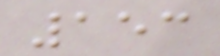153
